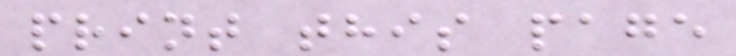print this page
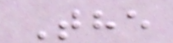The
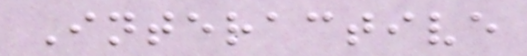Interactive
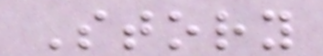Story
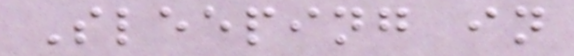Sleeping in
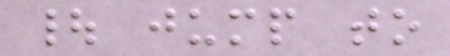| jump to
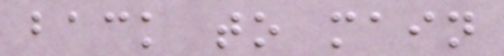back to main
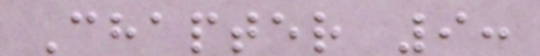Chapter 9:
